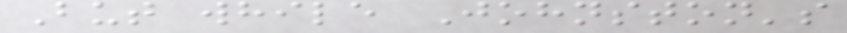But while Johnston's
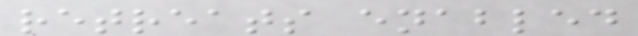retreats enabled
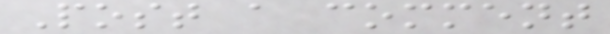Post a comment
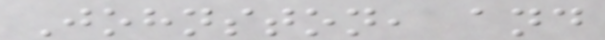Johnston, and
